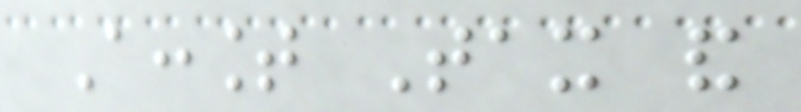Account Tax and
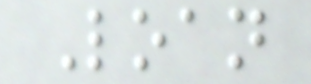Loan
